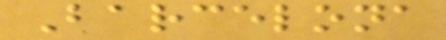Barcelona
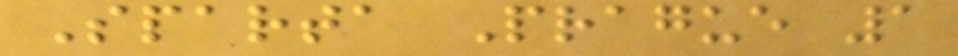Sparta Prague 1
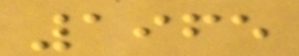1965
